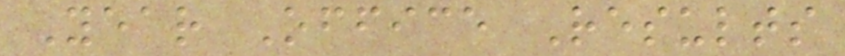Year Office Results
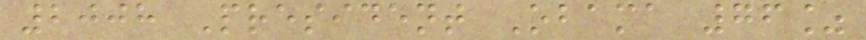2008 President Obama 76%
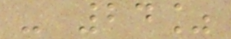- 24%
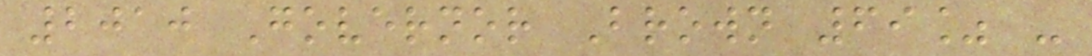2010 Governor Brown 69% -
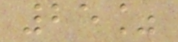25%
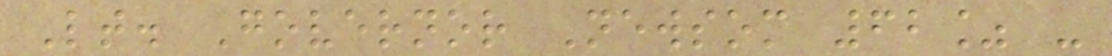Lt. Governor Newsom 62% -
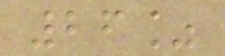26%
